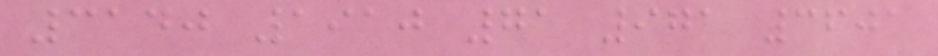3140 1910 71 971 3601
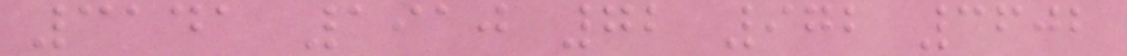3141 1910 72 972 3602
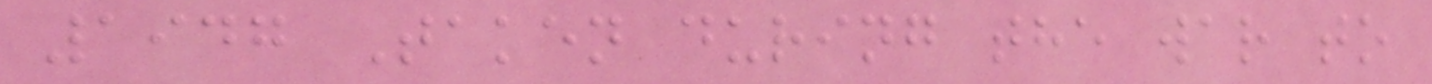1947 Taken during the war to
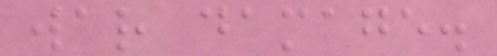war damage.
